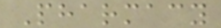Pharmacy
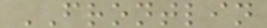FRONTLIN
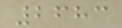2683
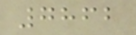7862
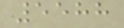5588
